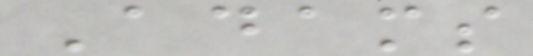Adams
